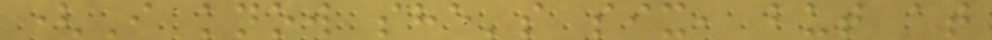(I know she's six, but at
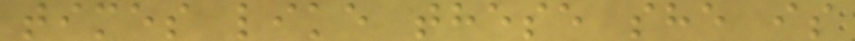times like these she is
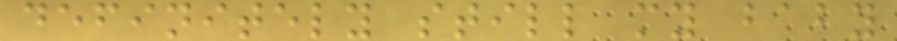definitely still my baby
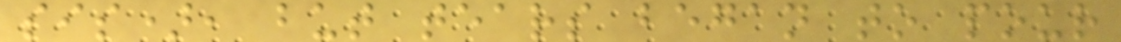sis), but tears began to pour
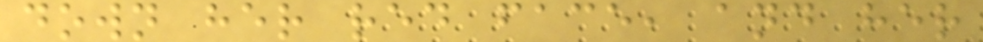down her red face, and her
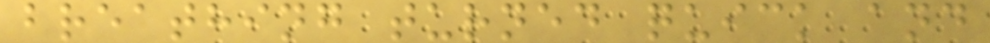breathing turned quick and
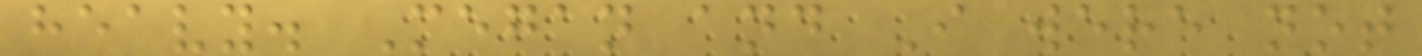heavy. Megan and I were not
